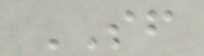SF
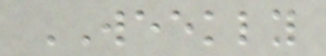WEEKLY
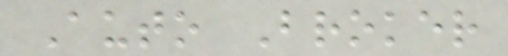Auto Broker
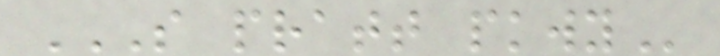S PRATT PKWY
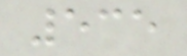535
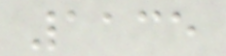1135
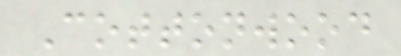Cottonwood
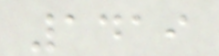1419
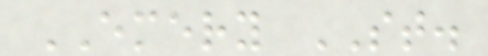EMERY ST.
